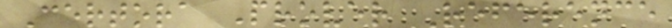Certora Prover Reference
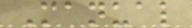Manual
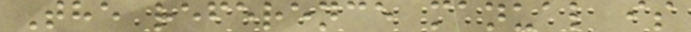The reference manual is
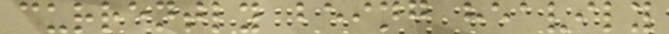currently being heavily
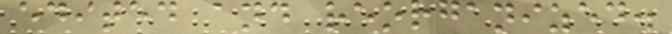edited and reorganized.
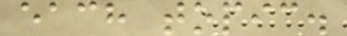each topic.
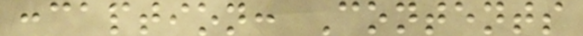:caption: Contents
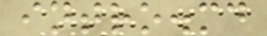intro.md
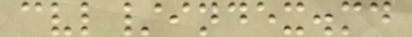cvl/index.md
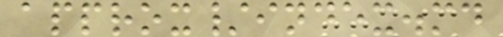approx/index.md
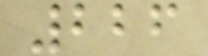226
